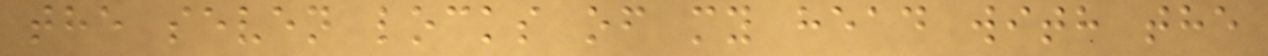the seven locks of my head with the
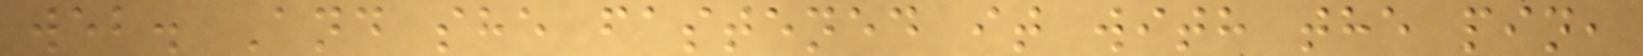web. And she fastened it with the pin,
